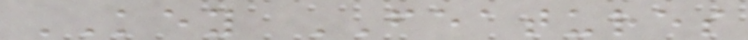KEY FEATURES
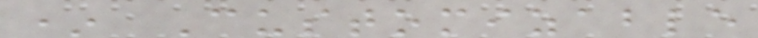* Customizable
